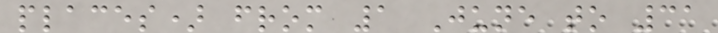places) from 1 June to 31
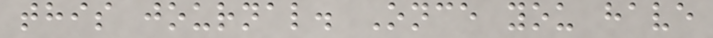this journal. Once you have
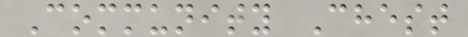Community Chest
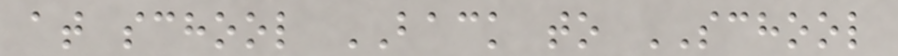at school BACK to SCHOOL
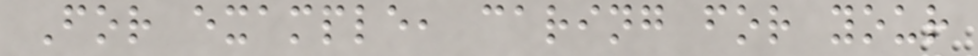For example, caring for your
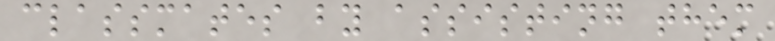classmates by assisting them
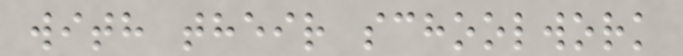with their schoolwork
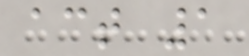act 1
